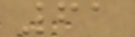61
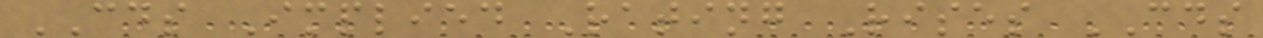CDS Implied Rating Rises CDS
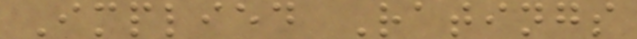Implied Ratings
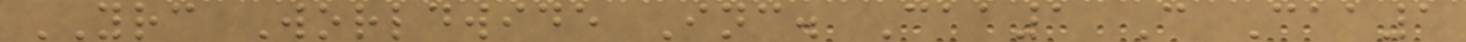YRC Worldwide Inc. Caa1 C Caa1
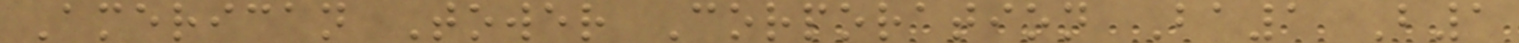American Tower Corporation Ba1 B1
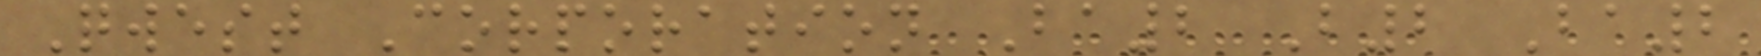Qwest Corporation Ba2 B2 Ba2
